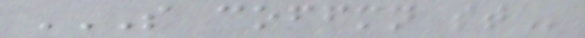S COFFMN ST
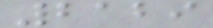2129
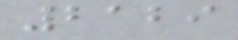2129
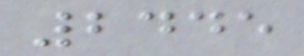2445
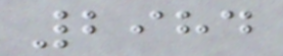2984
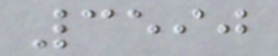3590
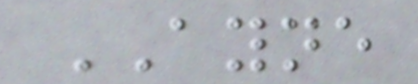AYNE
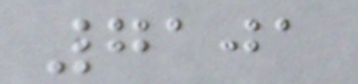7101
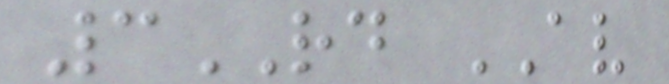3RD AV
